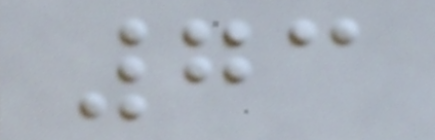73
